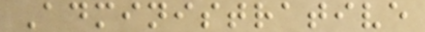Administrative
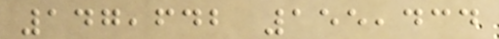147,642 155,434
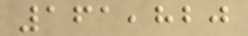161,820
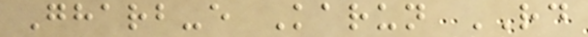Gharb-e Karun RD
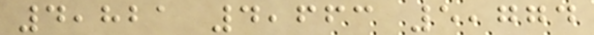4,821 4,663 5,774
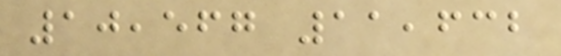10,567 11,632
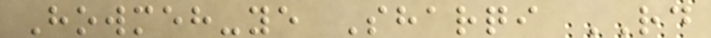Howmeh-ye Sharqi RD
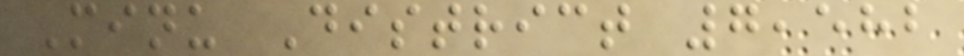Minu District 7,582
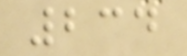234
